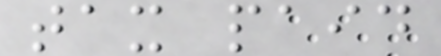tax paid
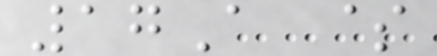17A $
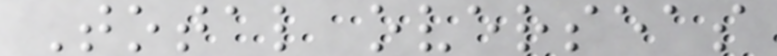Total overseas
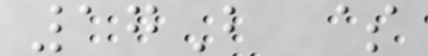17B $
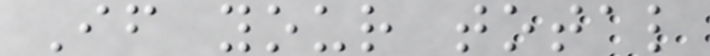If your total
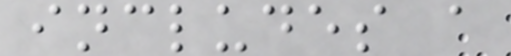includes a
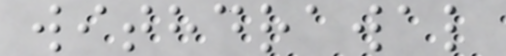withdrawal
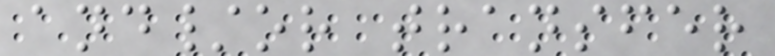and/or transfer
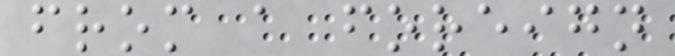from a foreign
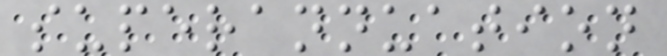superannuation
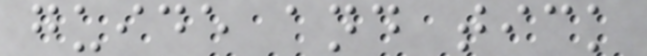guide and tick
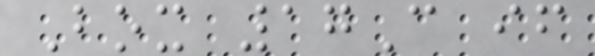Box 17C if
